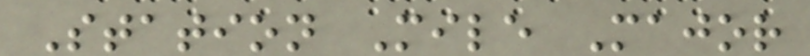Station Mile Major
